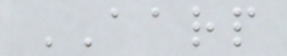AARP
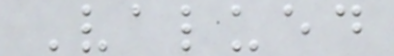Valued
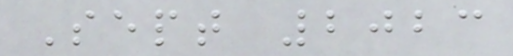Sept 2023
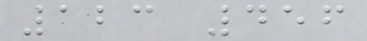123 456
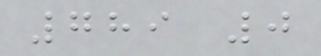789 0
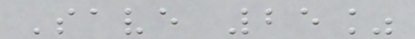Save 25%
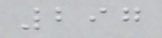297
